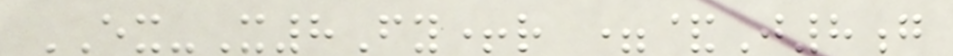EX-X8Fy+r =&J8g
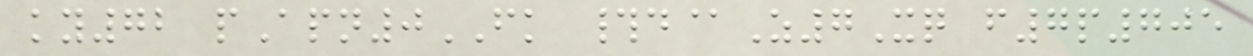ky72 pApn0FK #d@Z7Xq f7p705
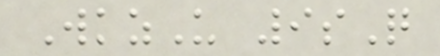WkzU 9sQ
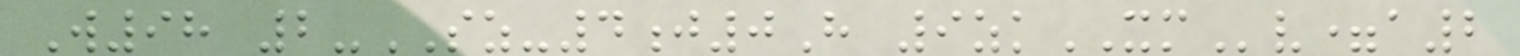W98 2-SZ-4j0H 9zkXMv=a2
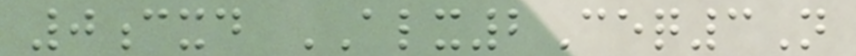0cxd ALX2Ceq3N
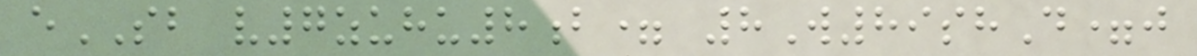eSB v7zuhu8b= 8W89shD=j
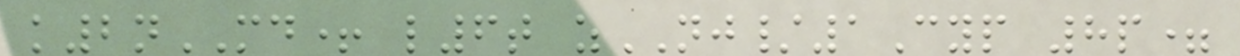k2nMD+ l6t zNJ/1Cyp 8p=
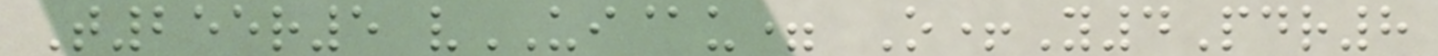T255r5 vUI@u= O+Y4Pdr8
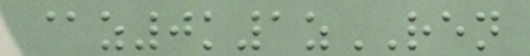@z0k1zREN
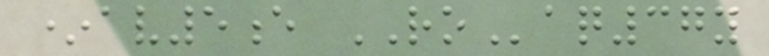*av5e ROaq37y
